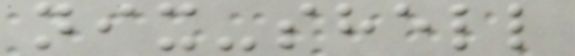nix-shell
